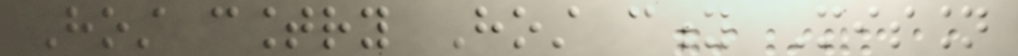Host country Host city Mission
